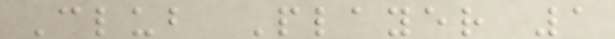Club Player 1
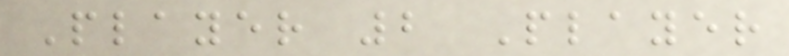Player 2 Player
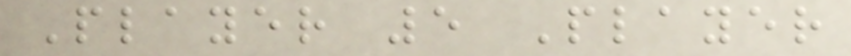Player 5 Player
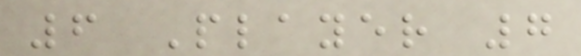6 Player 7
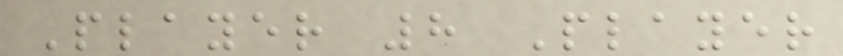Player 8 Player
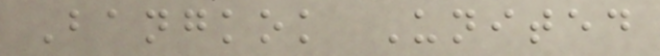Bangkok United
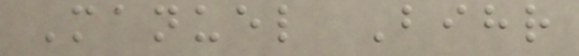Manuel Bihr
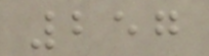257
